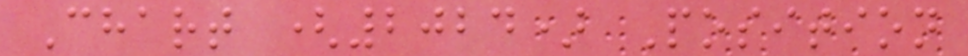Chart (2024) Position
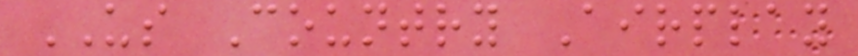US Country Airplay
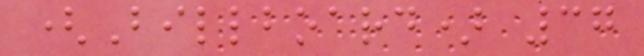(Billboard) 37
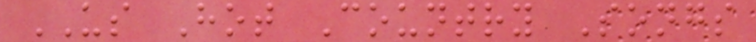US Hot Country Songs
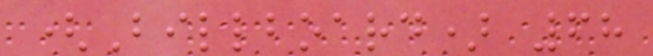(Billboard) 68
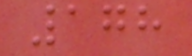178
